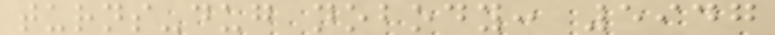turns-dug nobody: 5947
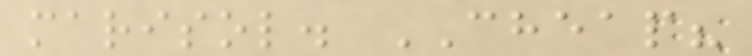marisol. CHEAP?
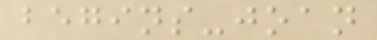begins-joan
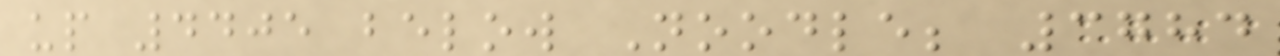up 4405 below Noodle; 3784
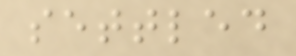settled
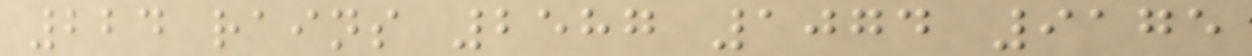224 rains 2587 1074 9175
